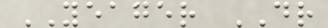YEAGER DR
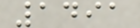1491
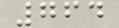764
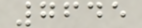7645
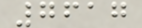7617
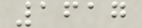1617
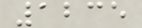1235
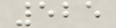525
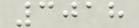3018
